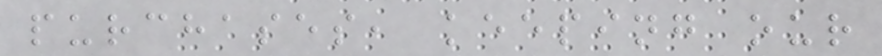purchases, keeping our
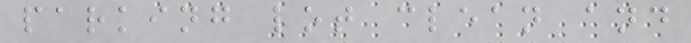parking lot clean and
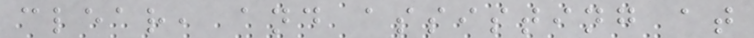clear, and assisting at
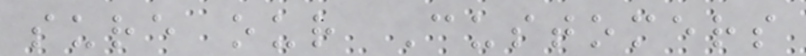sure our Customers
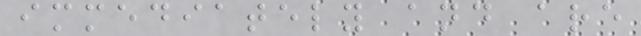immediately and are
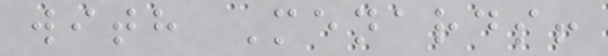with Menards!
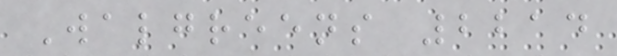Walgreens 2214
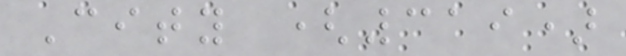City (319)
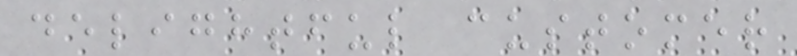delightful customer
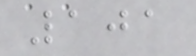101
